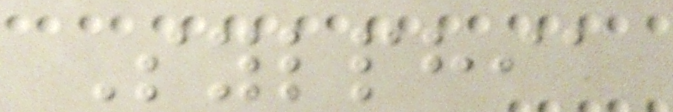Sylphia
